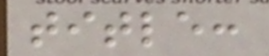title:
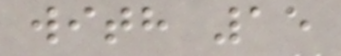with 15
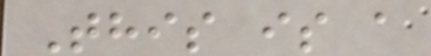This is a
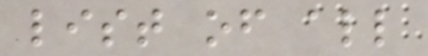list of all
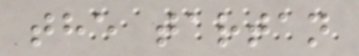the tartan
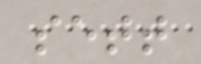sett
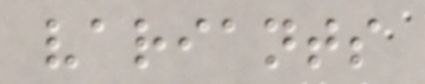variants
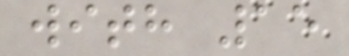with 15
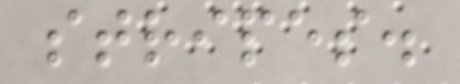stripes.
